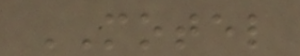MOTEL
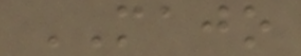MAJO
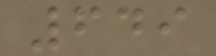649
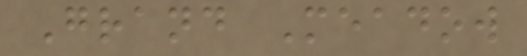Grand Meadow
